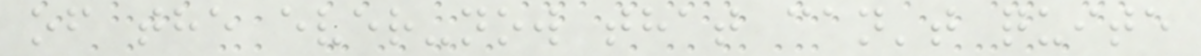of the ever-now that can't quite
